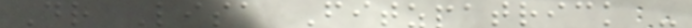Dr Lisa Fitzpatrick -
